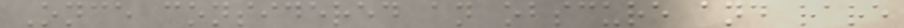Once considered an obscure and rare
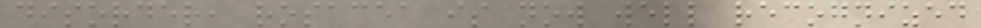disorder, rosacea is now well recognized
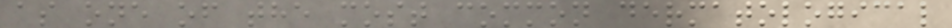as one of the most common dermatological
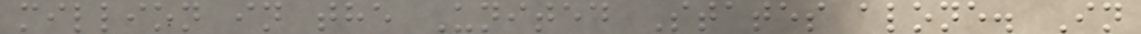million in the United States alone. In
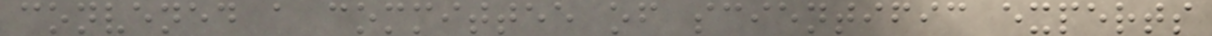convened a committee of scientific experts
